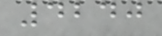4240
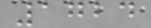1724
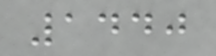1440
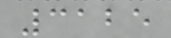3125
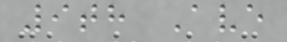9th Ave
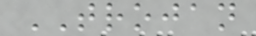TROJAN
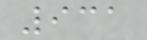931
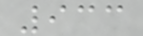933
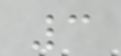3
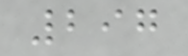297
